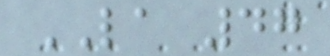LA 47
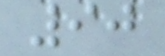90
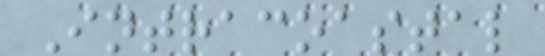Intracoastal
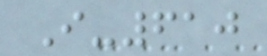I-610
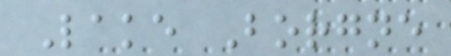Lake Borgne
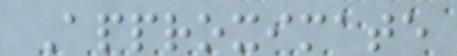Approximate
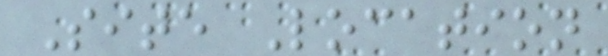Site Location
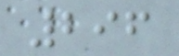296
